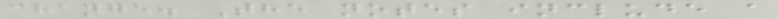change. The notes include a
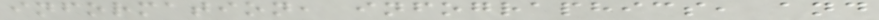information, infographics, and
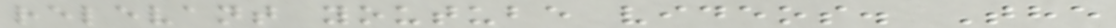relevant youtube videos. The
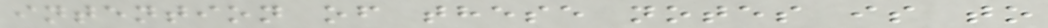intention of these notes is to
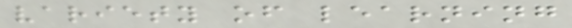variety of learning
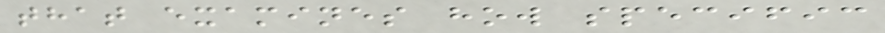that examines how specific
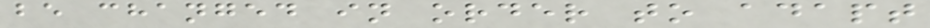be changed in order to adapt
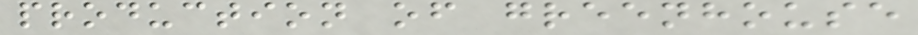production of greenhouse
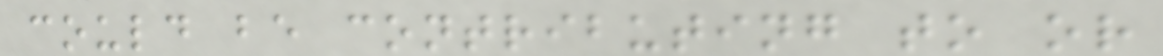could be contributing to or
